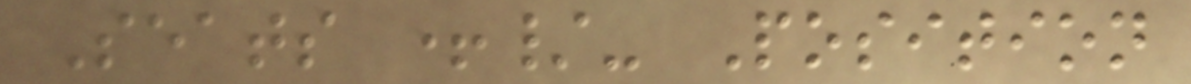Seats +/- Position
